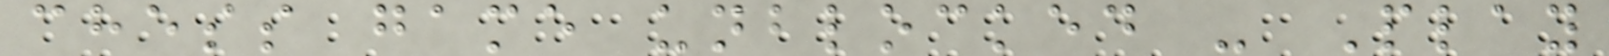chess game unblocked - Play
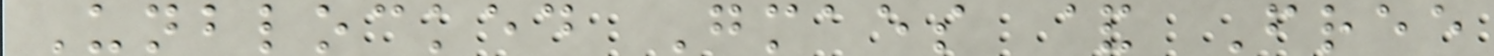Unblocked Gmaes & Free
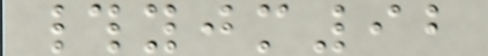#yjm92
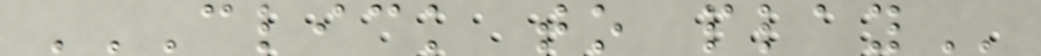CLICK TO PLAY
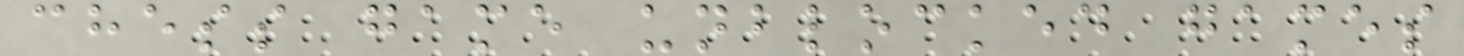chess game unblocked games
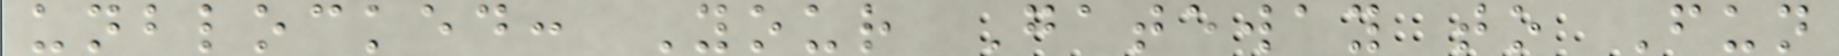unblocked: Your Gateway to Fun
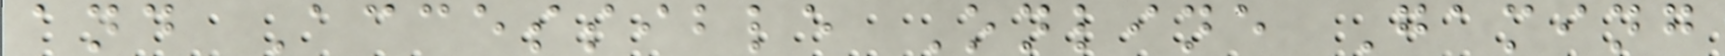and Accessible Online Gaming
